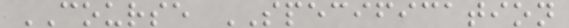COURSE SPECIFICATION
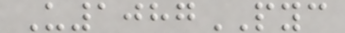U1087PYC
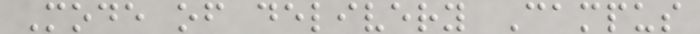Mode of delivery Campus
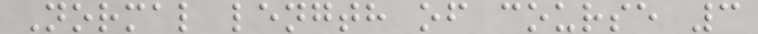Normal length of course 3
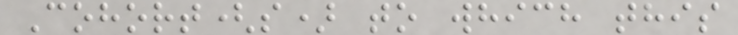Cohort(s) to which this
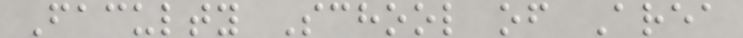Faculty School of Area
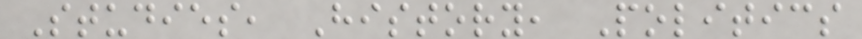Studies, History, Politics
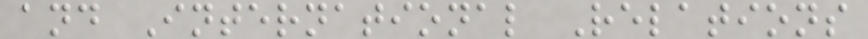and International Relations
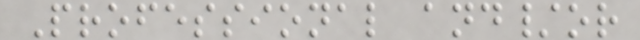Professional and/or
